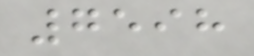7598
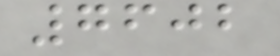7602
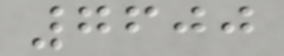7600
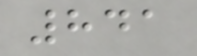841
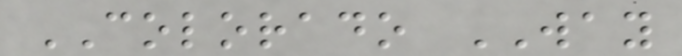COLORADO WAY
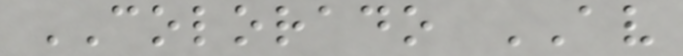COLORADO AV
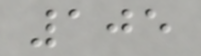105
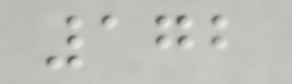172
